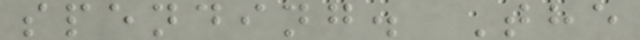spending. The
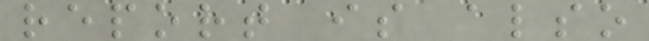report is also
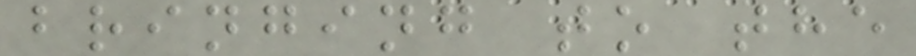bringing to the
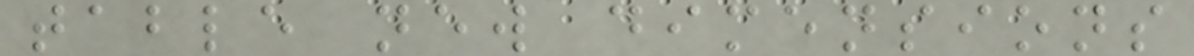table new dimensions
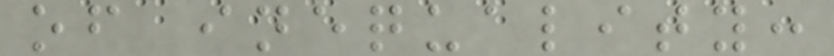of inequality:
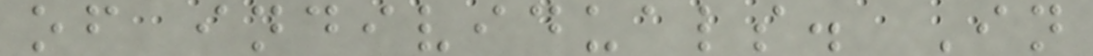of individuals. In
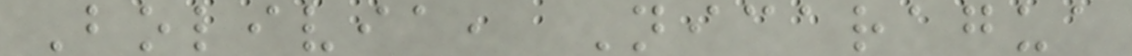Bolivia, Nicaragua
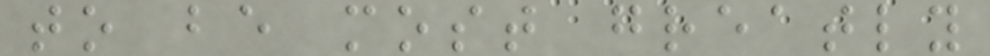to be most greatly
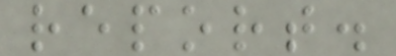report.
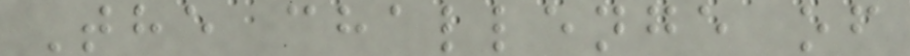The challenge of
